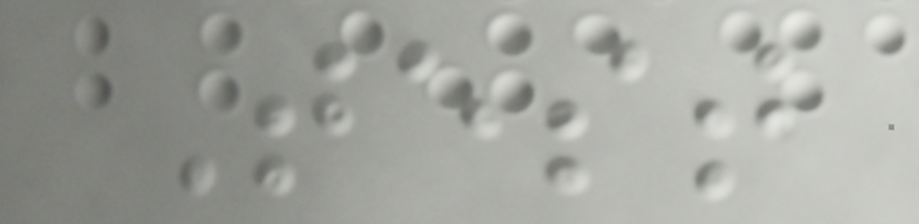Test
